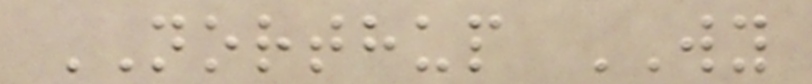NORTHUP WY
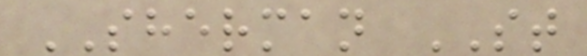SHERMAN ST
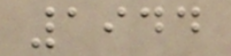1944
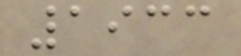1933
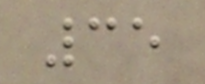35
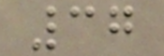37
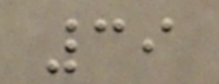39
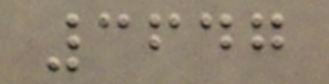3647
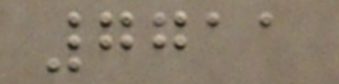7711
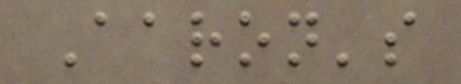Aaron's
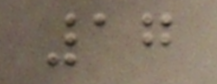17
